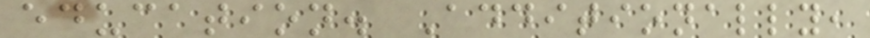education. Additionally,
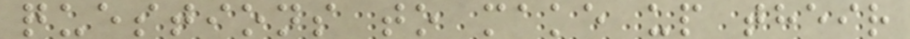questions to make up their
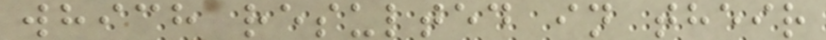which resulted in their
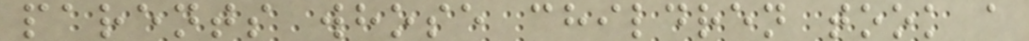parents whose children took a
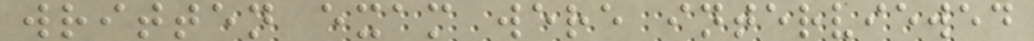written exam were interviewed
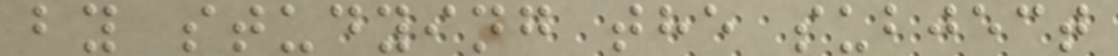by studying the subject
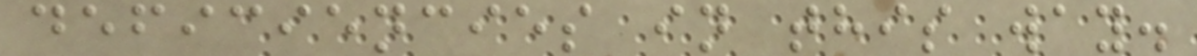deficiencies in this way.
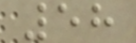58
